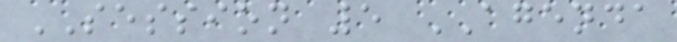SESSION 5 AGENDA
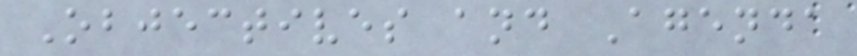Objectives and Agenda
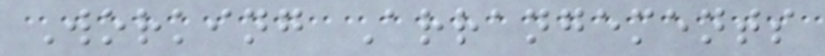Working Arrangements
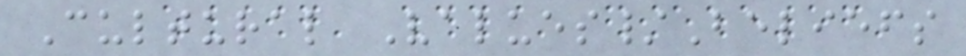Cultural Values/Beliefs
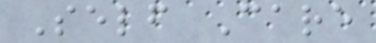Self Care
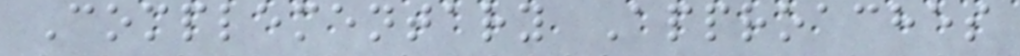Complementary Approaches
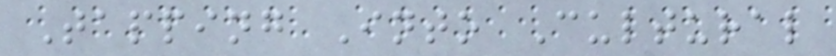Tapping Into Cultural
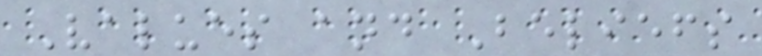Values and Beliefs
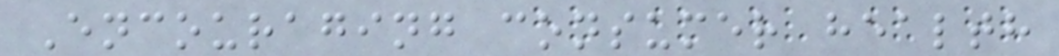Encouraging consumer health
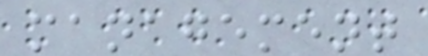management
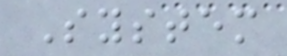System
